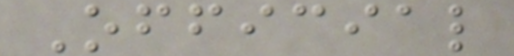Official
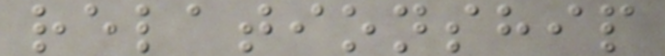relationship
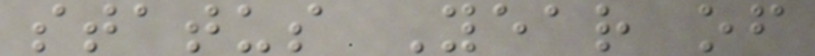status Year of
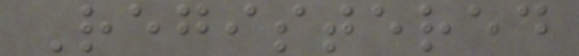Registered
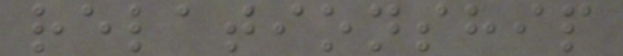relationship
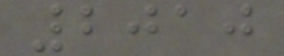2010
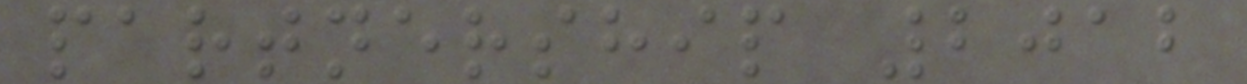partnership 2012
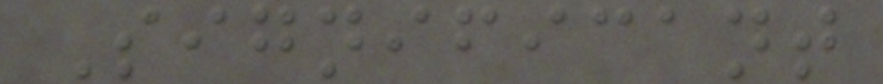Significant
